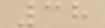38
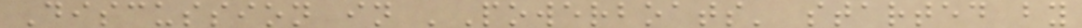Discussion in 'Powerboats' started by
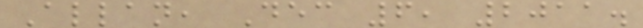Allan, Dec 6, 2011.
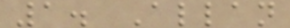1. Allan
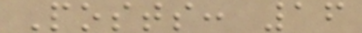Posts: 16
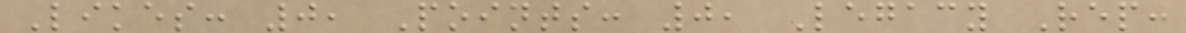Likes: 0, Points: 0, Legacy Rep:
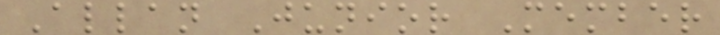Allan Junior Member
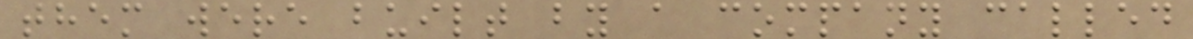them were built by a company called
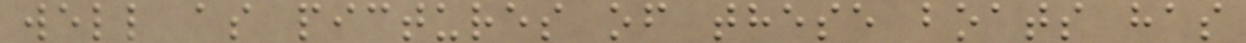well as pictures of these boats has
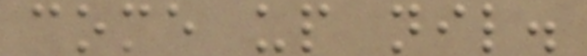come up nil.
